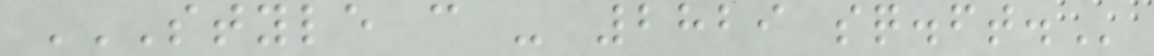STYLE C - 2829 SQ.FT.
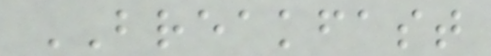BREAKFAST
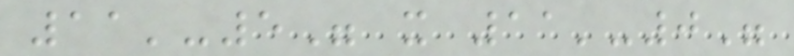11'-5" x 11'-0"
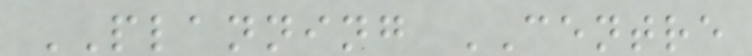PLANNING CENTRE
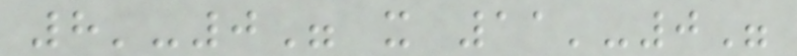8'-0" x 11'-0"
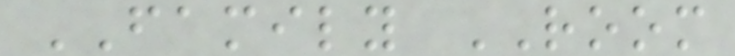FAMILY ROOM
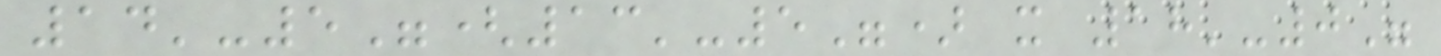14'-5"(13'-5") x 18'-0"
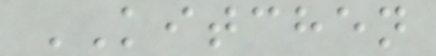KITCHEN
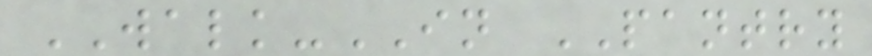WALK-IN PANTRY
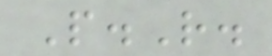P.R.
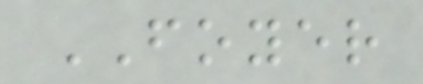FOYER
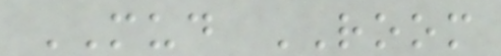MUD ROOM
